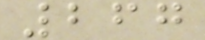267
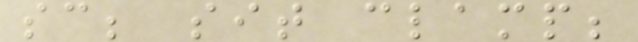sc; sit clamp;
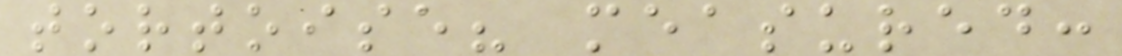tortoise? measured:
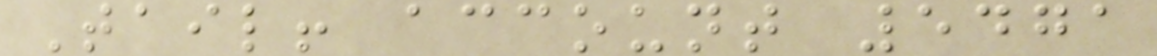Tail! account 5471
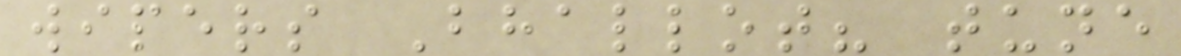wipers Bhallot? tune
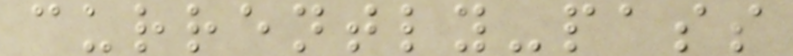currently-pass
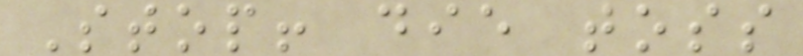Stop! die toss
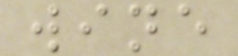wine
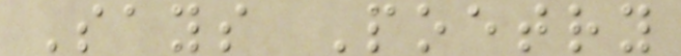Says Poetry
